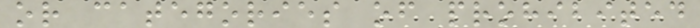or categories of prohibited
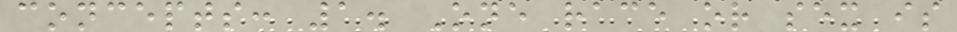concepts: 1. One race or sex is
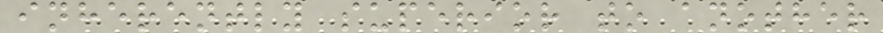inherently superior to another
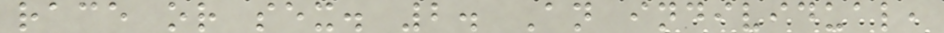race or sex. 2. An individual,
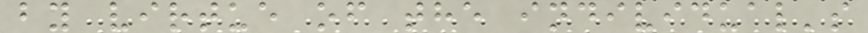by virtue of the individual's
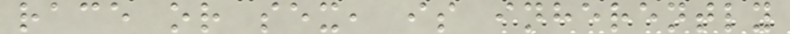race or sex, is inherently
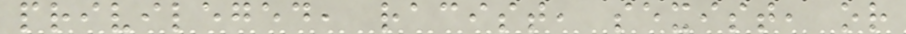privileged, racist, sexist, or
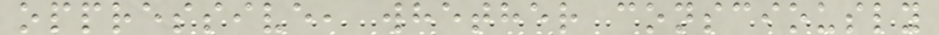oppressive, whether consciously
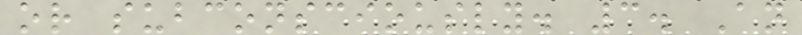or subconsciously. 3. An
